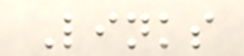Links
